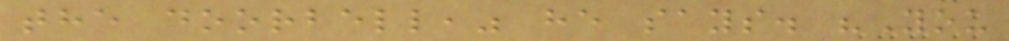the doorbell," he says. "You
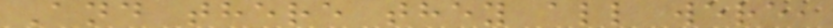And there they all were,
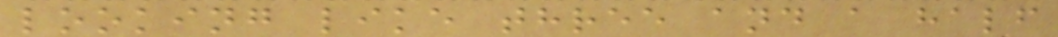looking like three and a half
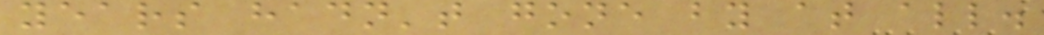years hadn't gone by at all.
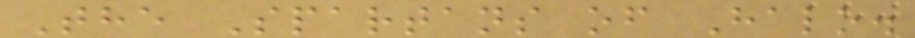The Spartans of Halo.
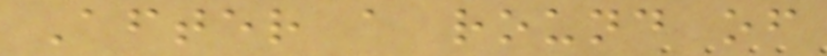After a round of
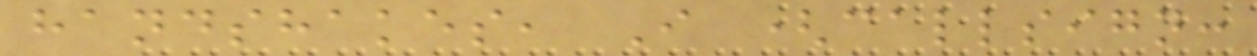handshakes, I (callsign:
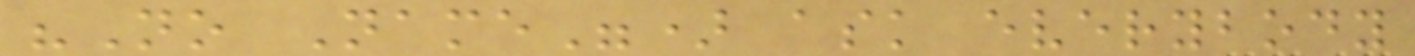"No Name") ask everybody
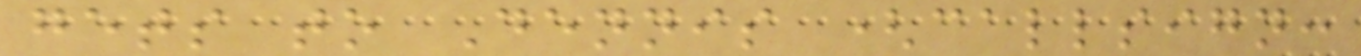gets to Dennis (callsign:
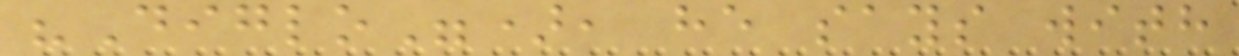"Diglo"), he says with
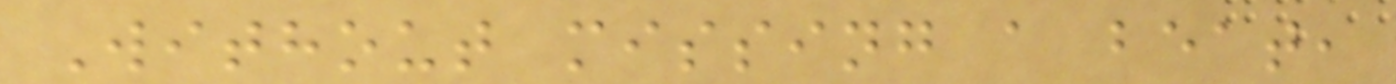Without missing a beat,
